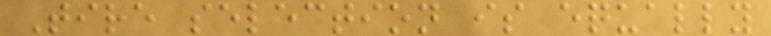Tire selection is equally
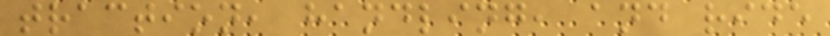traction, handling, and ride
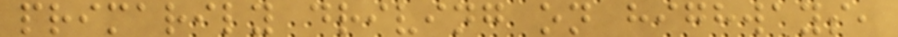primarily driving on highways,
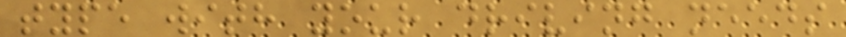type with your driving needs
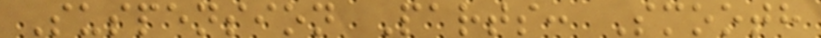Suspension Parts: Smooth
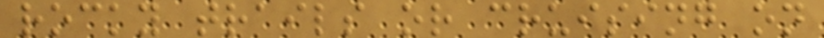rocky trails or cruising on
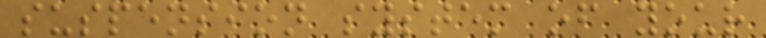suspension system of your
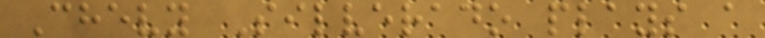Chevy Silverado plays a
